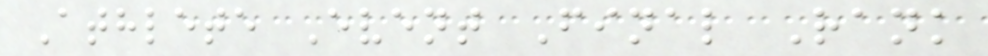Athlete Event Final Rank
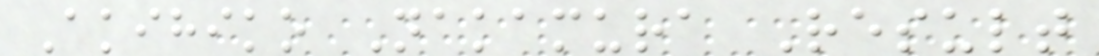Akihiko Nakamura Result
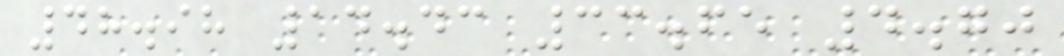48.98 14.43 33.65 4.70
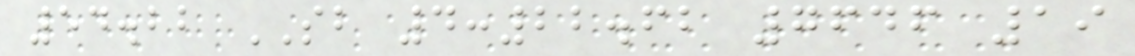54.22 SB 4:22.62 7646 19
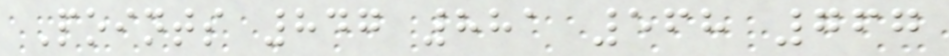Points 847 881 568 767
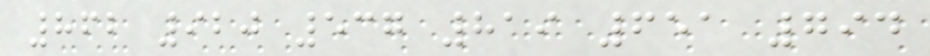862 920 537 819 651 794
